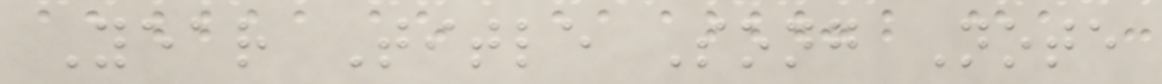Year Title Song Note
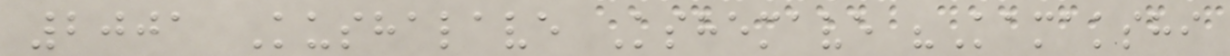2001 Kushalave Kshemave "Kamakshi
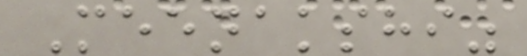Meenakshi"
